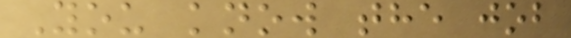You know the job
